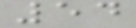54
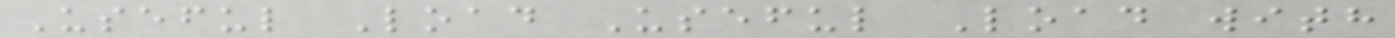Useful Load Useful Load with
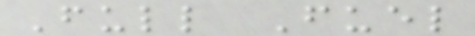Full Fuel
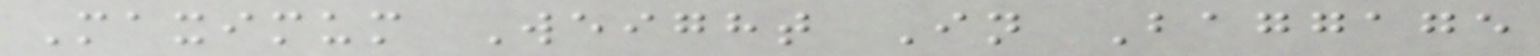Maximum Weight In Baggage
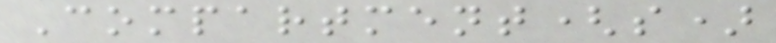Compartment(s)
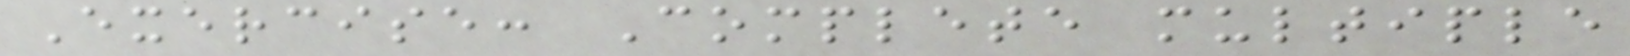Exercise: Complete multiple
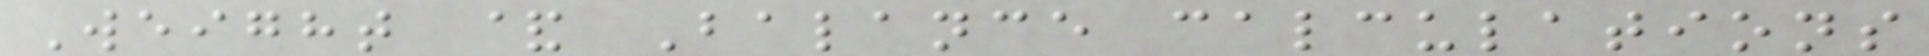Weight & Balance calculations
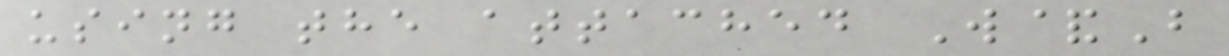using the attached W&B
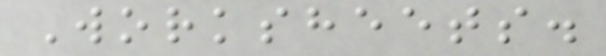Worksheets.
